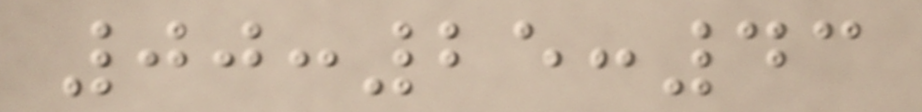00:25:43
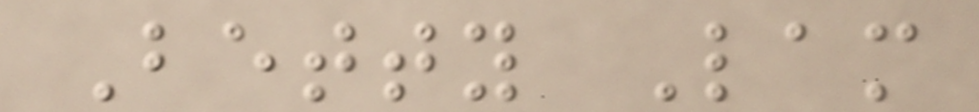Betty Lam
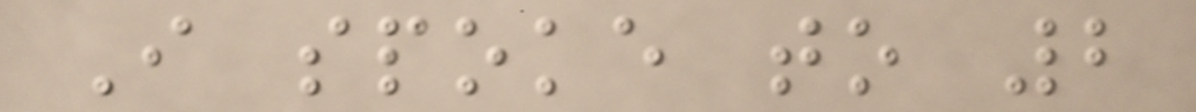I spoke to 2
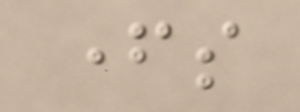fathers
